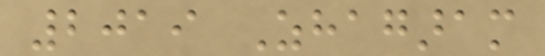2019 Zhagaram
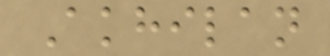Akhilan
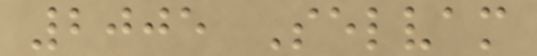2005 Selvam
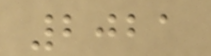2021
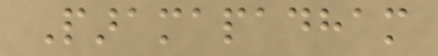Paramapadham
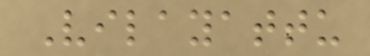Vilayattu
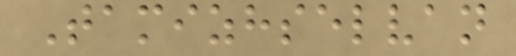Tamizhselvan
